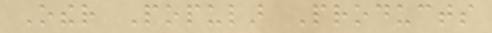Other Popular Products
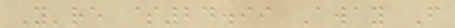You're $24.99 Away From
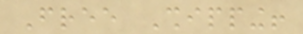Free Shipping!
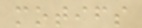motifs
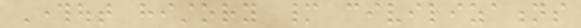Throughout history many civilizations
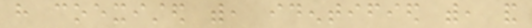have coexisted with, identified with, and
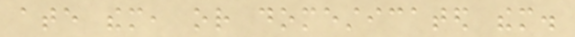ate them, or domesticated them.
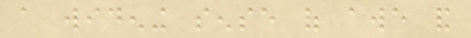a widening sense of awe and
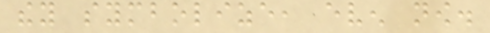they symbolize, even now.
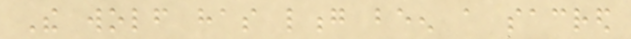The wolf has long been a sacred
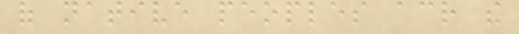of native peoples across the
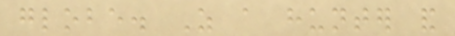globe. As a hunter and
